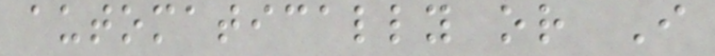automatically or I
